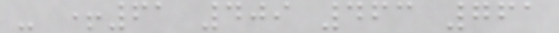- +61 409 463 761
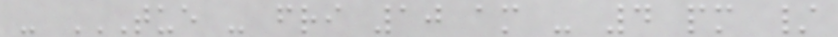- TUE - FRI 10 AM - 4 PM /
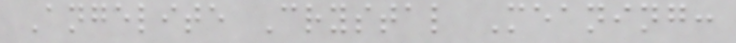Angelite Crystal Meaning:
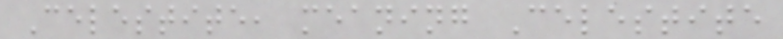Celestite, meaning Celestite
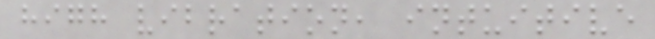high vibration, intuitive
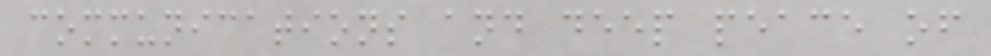communications and deep peace of
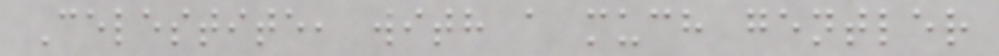Celestite, with a much gentler
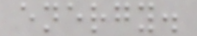energy.
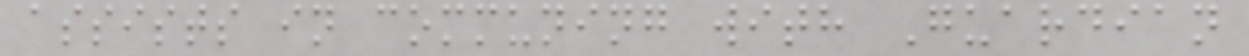assists in communing with Guardian
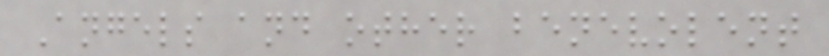Angels and other benevolent
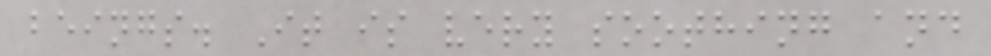beings. It is very soothing and
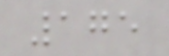175
